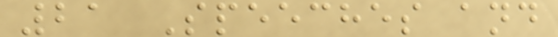21 Speeches and
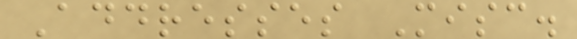Addresses Misc.
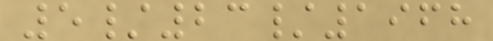5/23/1968
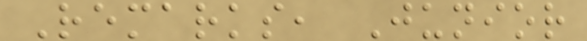Remarks, Junior
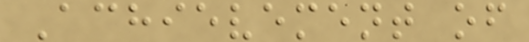Achievement of
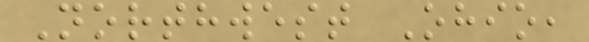Northwest Ohio,
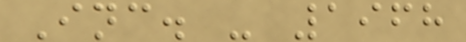Inc. - 1968
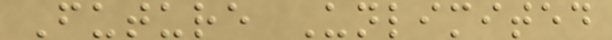Future Unlimited
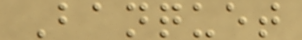Banquet
